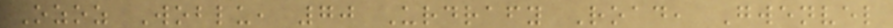Ozoz Woblu, 70 Urdrafy Road, Gwenvel
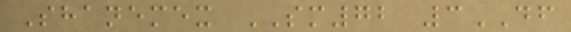Shanemex SM72 3DF
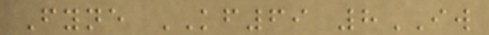Fyne KF69 8IW
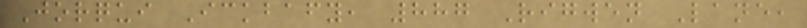Jorqui Ickbafy, 887 Rigwen Lane,
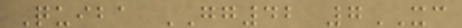Quiba GG42 7XC
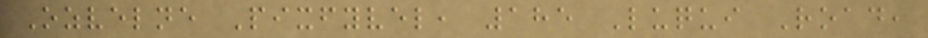Ozvelne Pixfyvel, 185 Luqui Road,
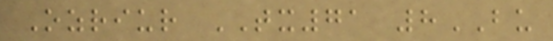Ozriur TX71 8BU
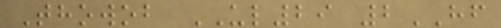Thowob UL29 2HF
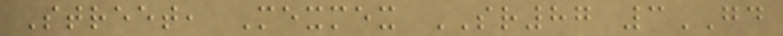Street, Mexmex SR87 3GD
